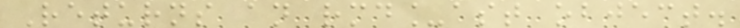Returns an rmd_ast object.
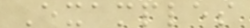Examples
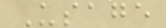Usage
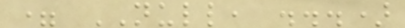= NULL, ...)
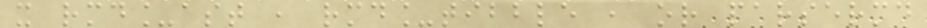x rmd_ast , rmd_tibble , or parsermd
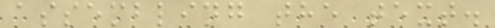assembling the text.
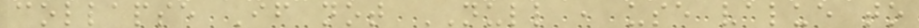collapse If not NULL , use value to
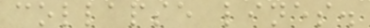collapse lines.
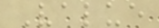Value
